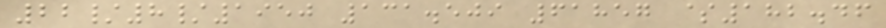22/8/1950 131.509 61857 $182.46
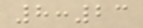8:23
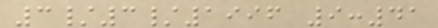3/3/1996 9:41
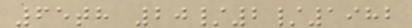65th 20/2/1982
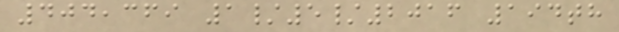404,369 1/5/2016 194th
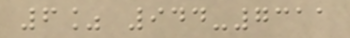6% 944-7311
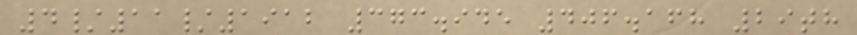4/11/1912 373.945 406.168 29th
